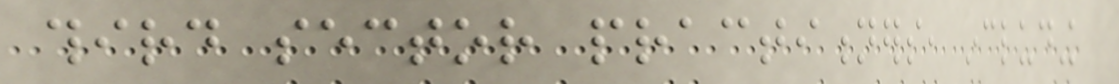third sector practitioners, including
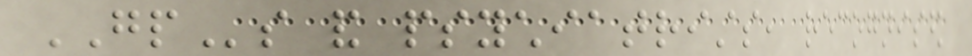GPs and psychiatrists, recognised
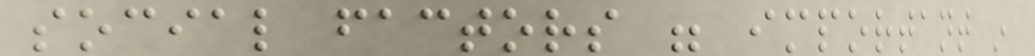social factors were important in
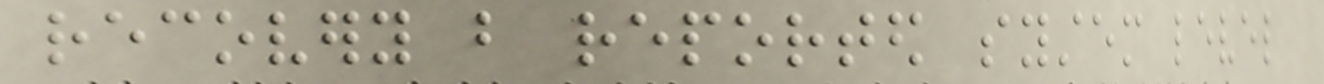recovery but reported system level
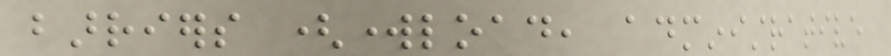barriers (workload, administrative
